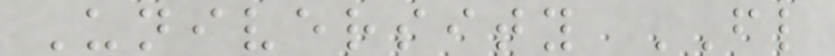University FL
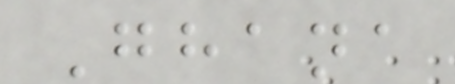Ghana
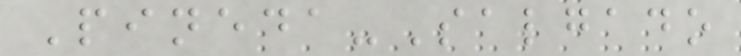Pineda-Salgado
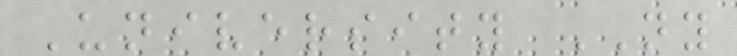University NY
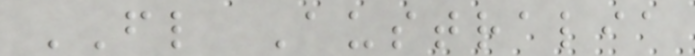FL Australia
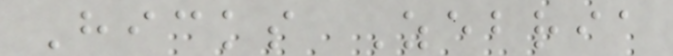Hicks Zebria
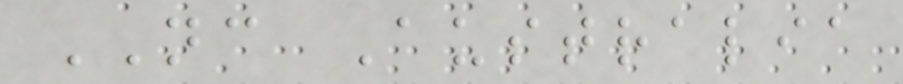NC Australia
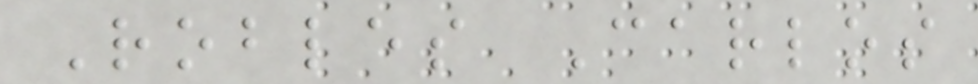Robles Carlos
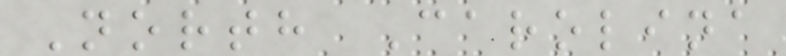North Carolina
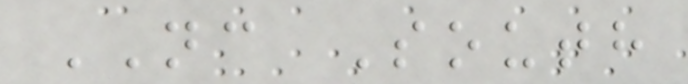NC South
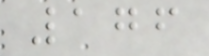176
